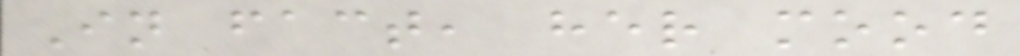In fact, her mood
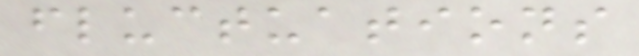fluctuations
